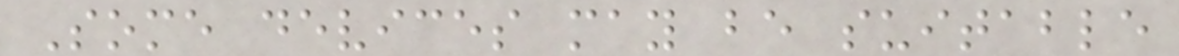Some devices may be suitable
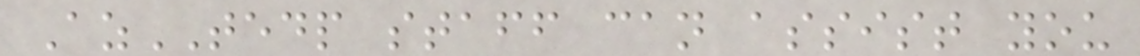AzTEDP staff can assist you
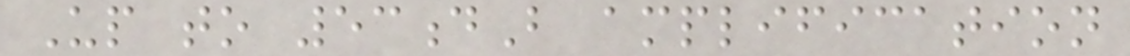Up to 53dB amplification
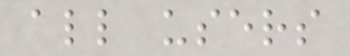all users
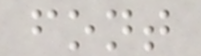font
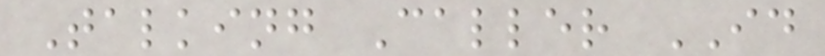Talking Caller ID
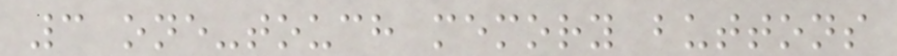3 one-touch memory buttons
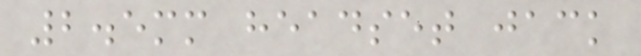2.5mm headset jack
